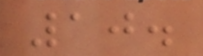10.
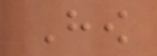How
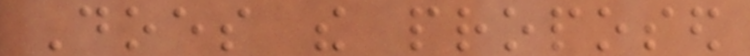Does the proposed
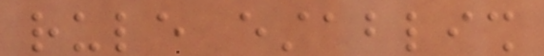rule establish
